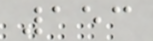153
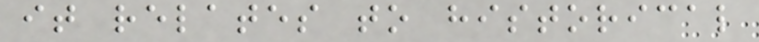it relates to historical
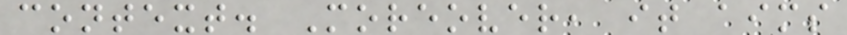context. Moreover, it aims
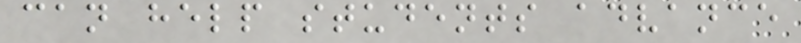can help students advance
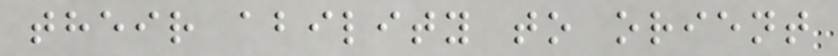their ability to orient
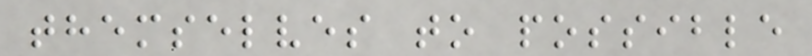themselves to possible
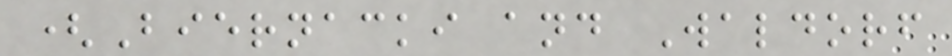(Biernacki and Waldorf
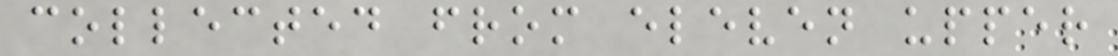collected from eleven upper
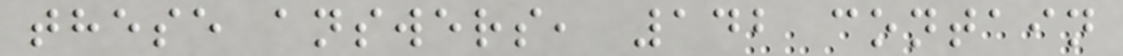these answers, 142 contain
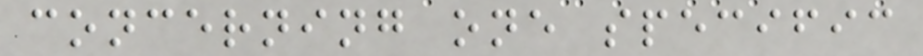concerning one specific
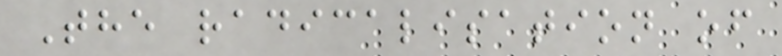The radicalisation of
